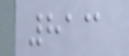813
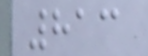813
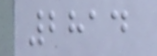2814
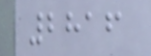2816
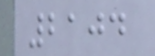2104
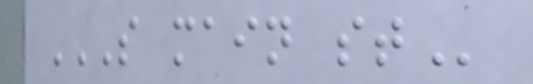S MAIN ST
